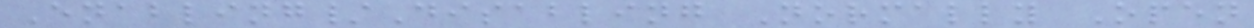Enabling/Disabling Normally Open
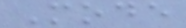Mode
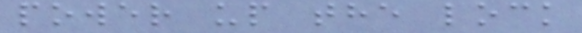power up the lock
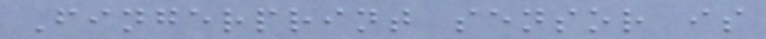Fingerprint sensor is
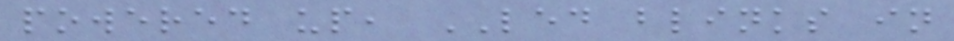powered up, LED blinks in
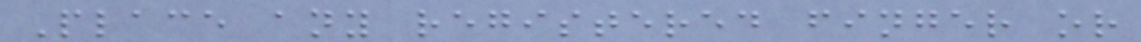Place any registered finger or
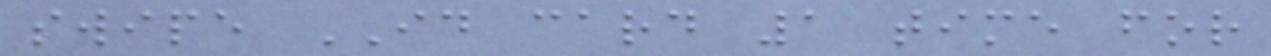swipe ID card 1 time for
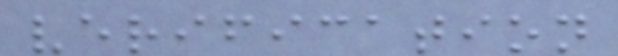verification
